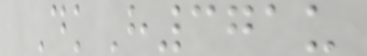DkH371u
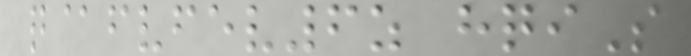q@fvfev6z hqiS
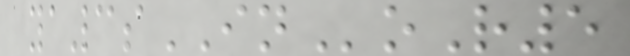ya3sINoR5
